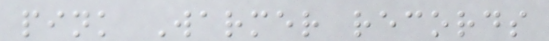pink Warmer records
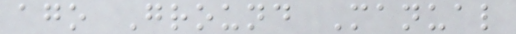ago Ground Manual
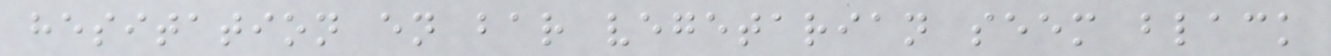hesitation en bar vegetarian seem black
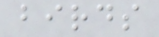birds
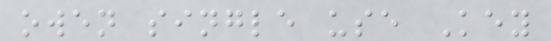owen single use Key
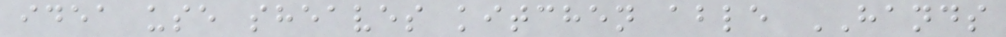idea use sheaves kitchen able HANDS
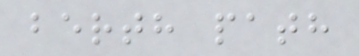berth path
